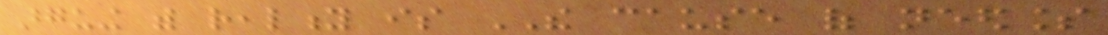arguing with reality is THE cause of needless
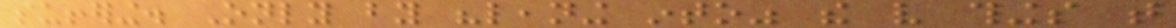suffering. Only by "leaning into" the very things that
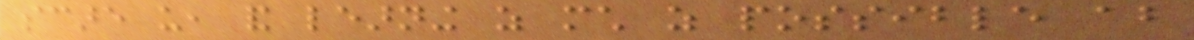scare us, and learning as much as possible about
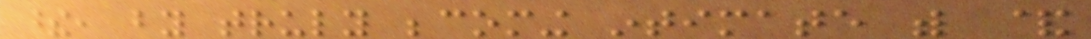these, by truly becoming intimate with &
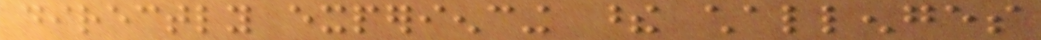directly experiencing these challenges
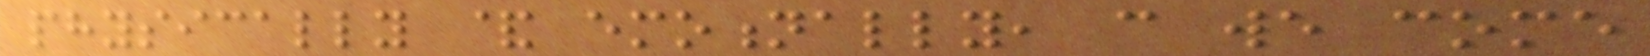physically & emotionally, can we come
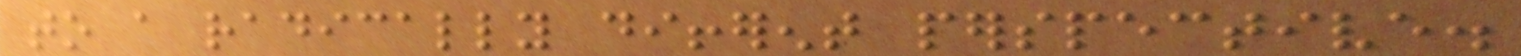to a radically different perspective.
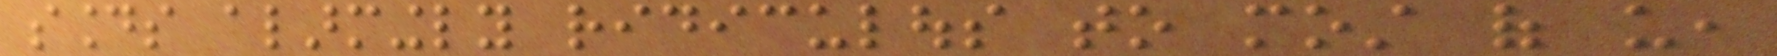sounds alarmingly ridiculous to most of us,
